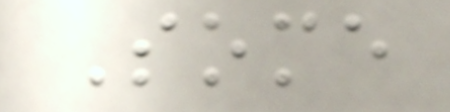Some
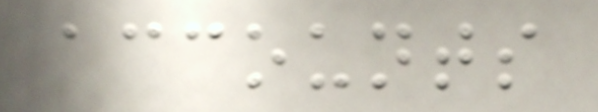accounts
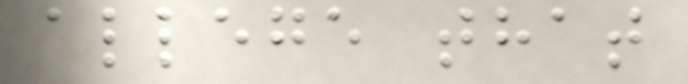allege that
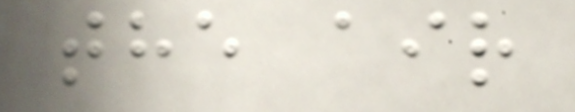the air
